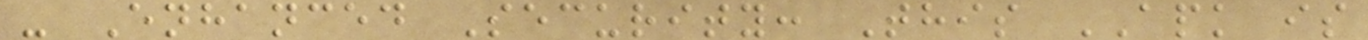- Enhanced Security: This APK is
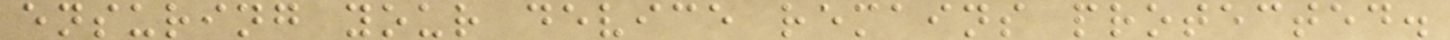ensuring your device remains protected.
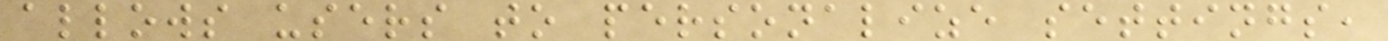allows users to personalize settings,
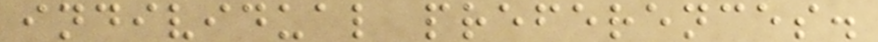individual preferences.
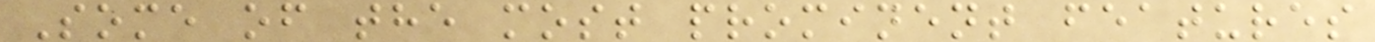Some of the most prominent features
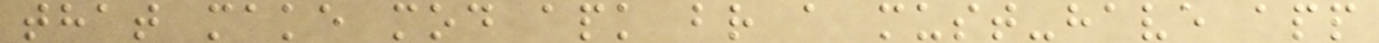that make mod apk br a must-have app
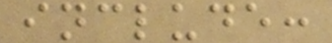include:
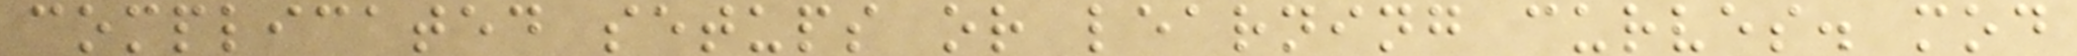complicated setups or learning curves. mod
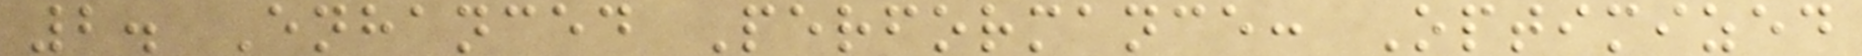2. Enhanced Performance: Optimized
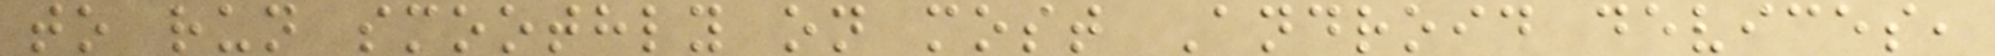to run smoothly on most Android devices,
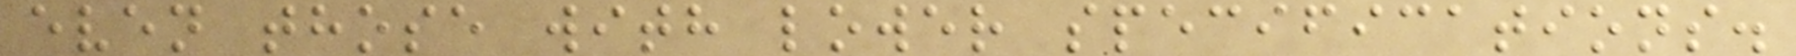even those with lower specifications.
